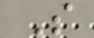S
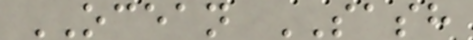OCEAN SASH
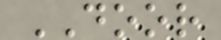DOOR
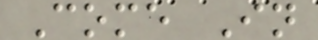Come In
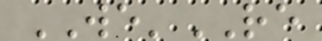WE'RE
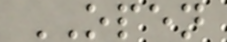OPEN
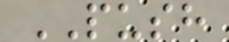PUSH
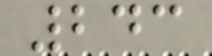243
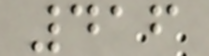416
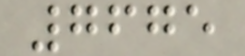7675
